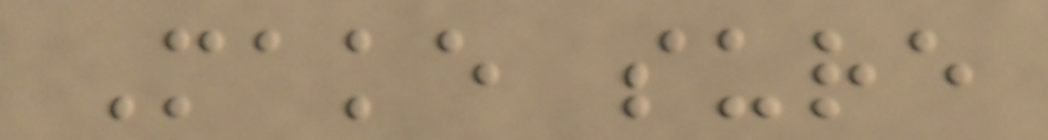Make sure
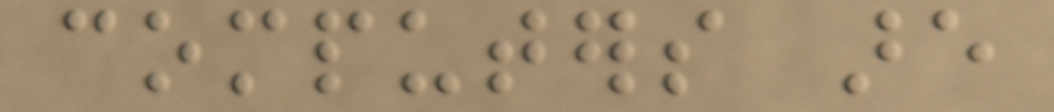computers are
